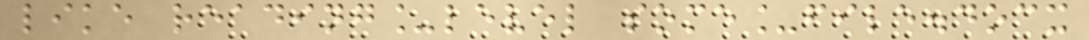like reading_level some_file.docx
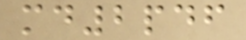md2pdf
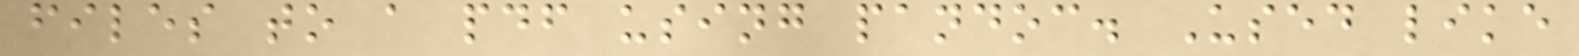files to a pdf using pandoc. Used like
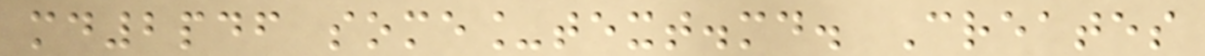md2pdf some_text.md. Creates
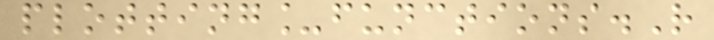plotting_functions.R
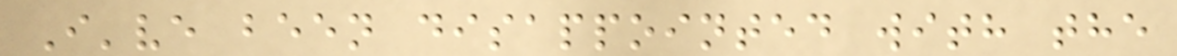I've been disappointed with the
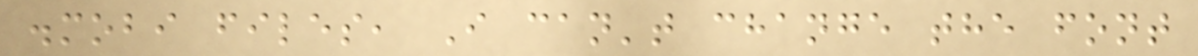.mobi files, I can't change the font
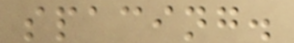spacing.
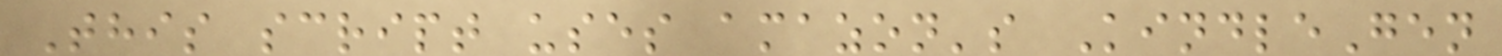This script uses amazon's KindleGen
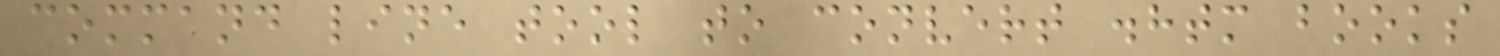command line tool to convert .htm books
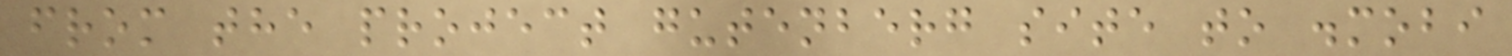from the project gutenberg site to .mobi
